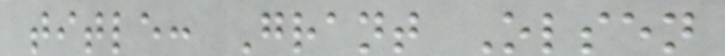title: Grant Olsen
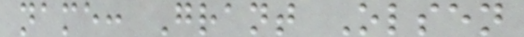name: Grant Olsen
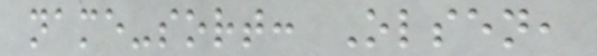name-sort: Olsen,
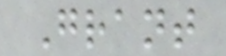Grant
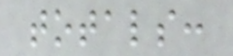totals:
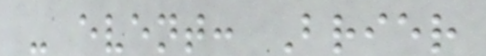- event: Brier
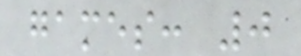games: 0
